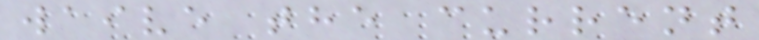waive the current
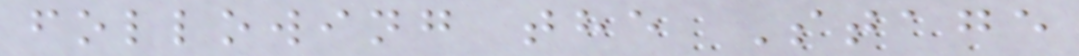following the Stage
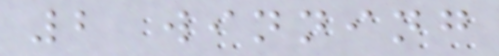2 winning
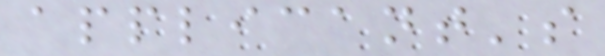applicant's
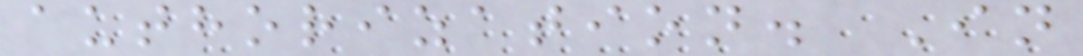authorization. In
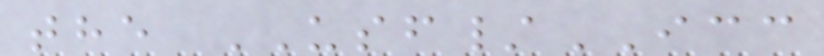the USF/ICC
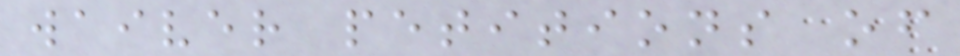waiver petitions of
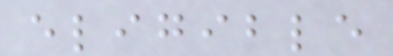eligible
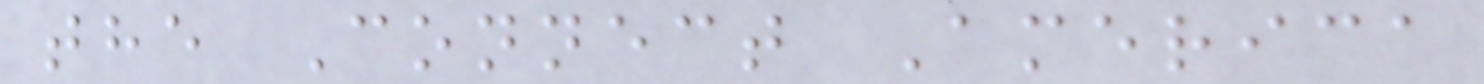the Connect America
